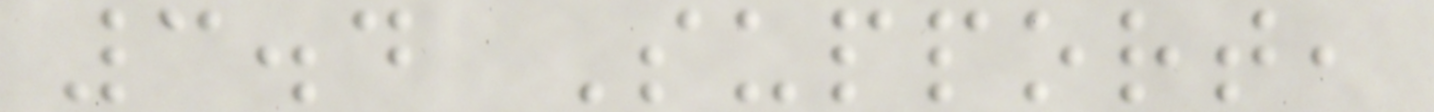3.4 Support,
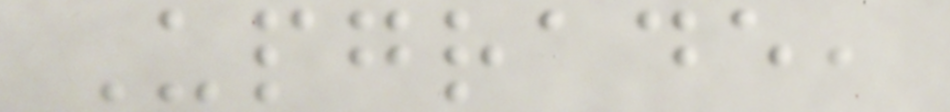Upgrade,
